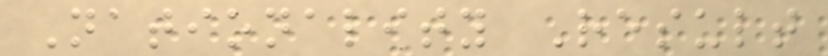Nationality Result
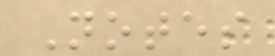Notes
